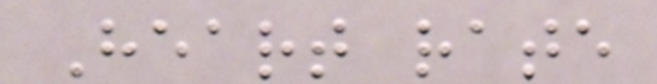Heart rate
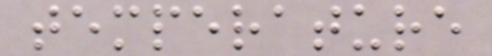temperature
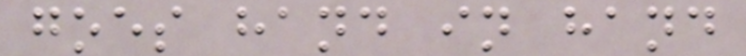goes hand in hand
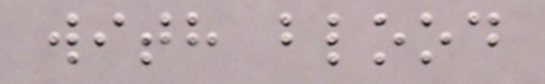with blood
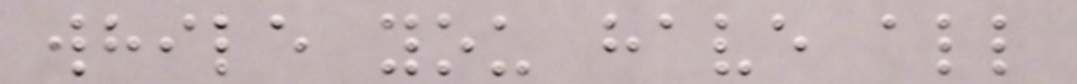while you have all
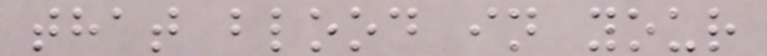that blood in your
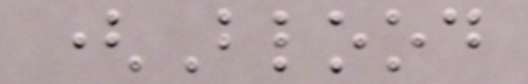(Blood
